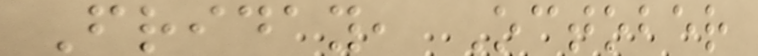Friday, October
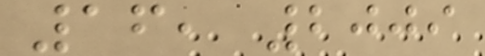16, 2009
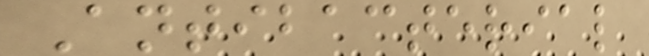Antibacterial
